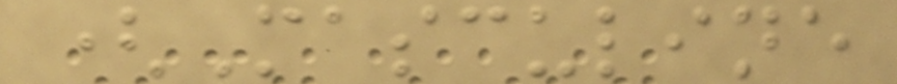(Masculine
